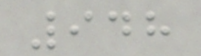948
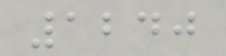1240
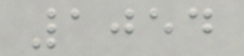1054
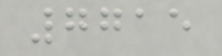7715
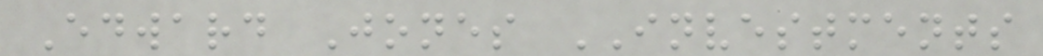Edward Jones INVESTMENTS
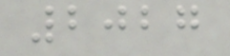2027
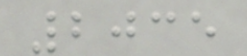2035
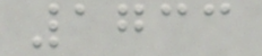1733
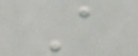A
